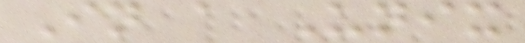In a Unix
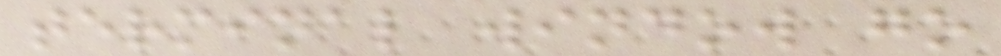terminal window go
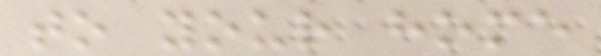to your home
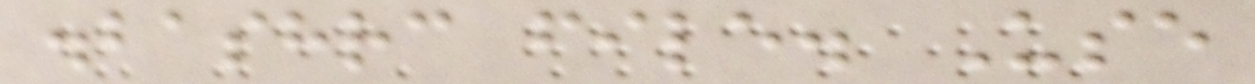.bashrc file. Use
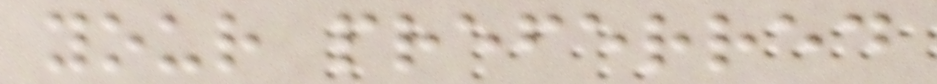your preferred
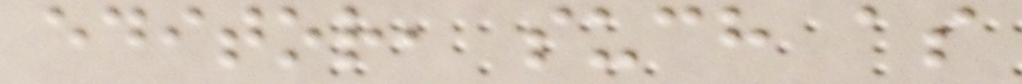editor, such as
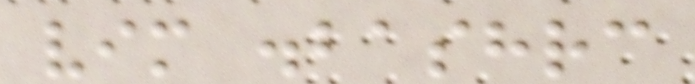vim .bashrc
